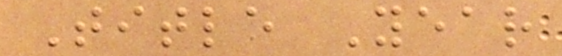Title Year
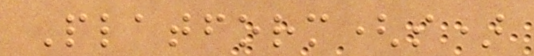Platform(s)
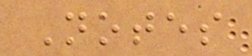Notes
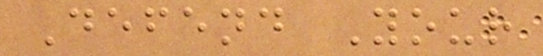Defend Your
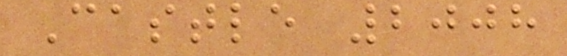Castle 2008
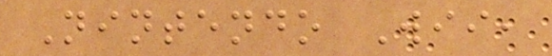Nintendo Wii,
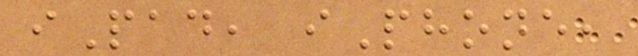iPad, iPhone,
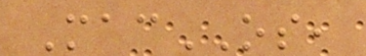MacOS,
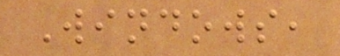Windows,
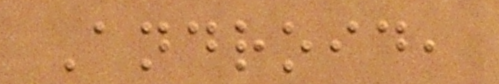Android,
